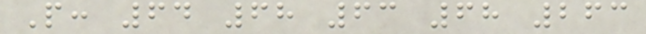P: 64 68 63 68 263
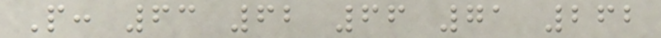P: 63 62 66 71 262
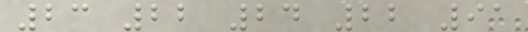23 22 24 22 91
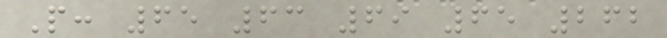P: 65 63 69 65 262
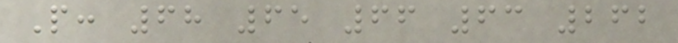P: 68 65 66 63 262
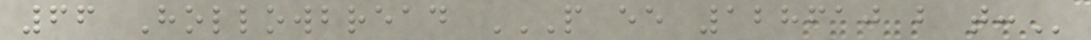66 Hollowbread P EE 128610 B T:
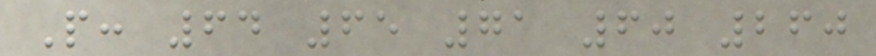P: 64 65 71 60 260
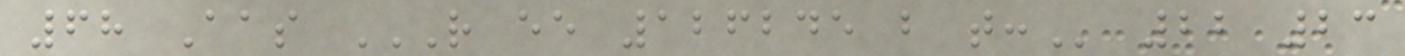68 Aas R EE 126245 B T: 22 23
